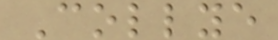Collye
